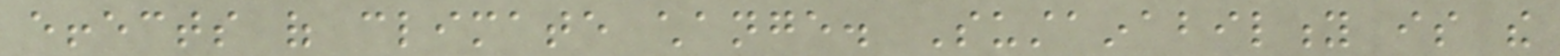effects of climate change. Sustainability is the
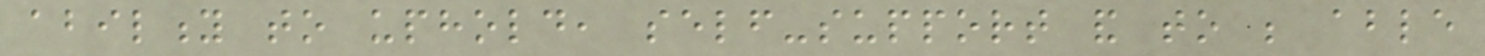ability to uphold, self-support and to be able
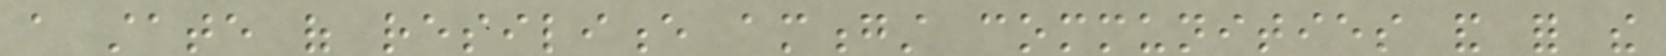a state of resilience amongst communities and for the
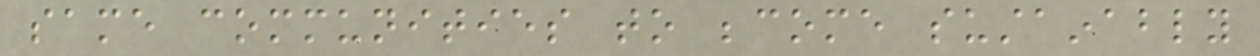same communities to become sustainably
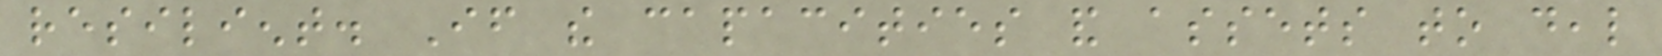resilient. If the capacities and assets to deal
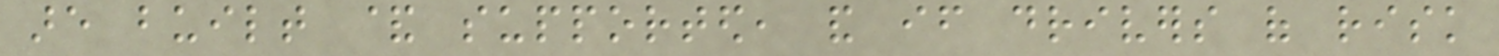are built & supported, and if drivers of risk
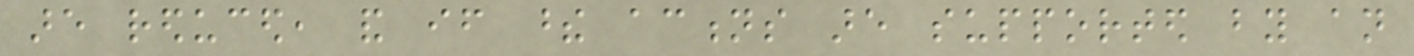are reduced, and if these actions are supported by an
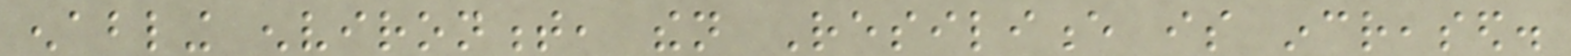enabling environment, then Resilience is increased.
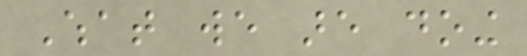What we are doing
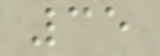35
